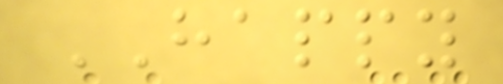HAPPY
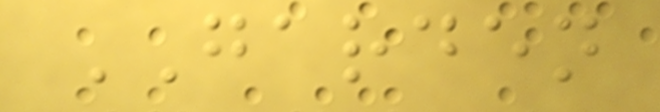GARDEN
